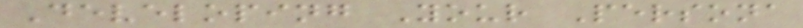Developing Your Persona
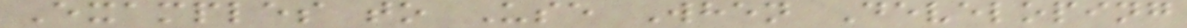Examples to Use When Developing
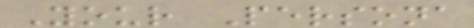Your Persona
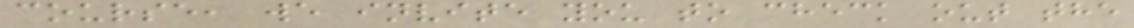course, we invite you to check out the
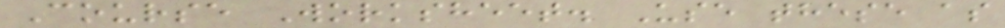Course Worksheet. Use these as
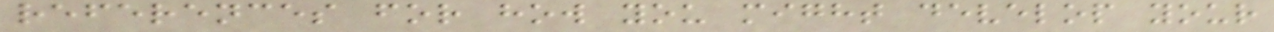references for how you might develop your
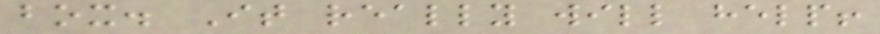box. It really will help!
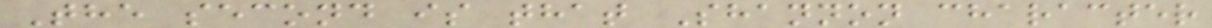The second is that Shannon character
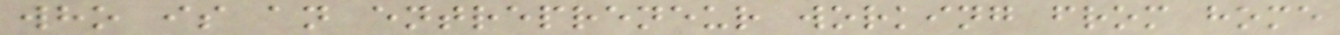who is an entrepreneur working from home
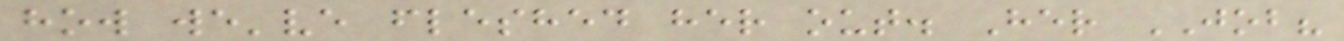how we've fleshed her out. Her JOB?
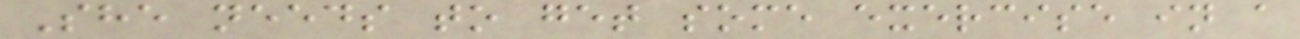She needs to get some exercise in a
